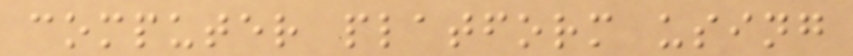computer platform using
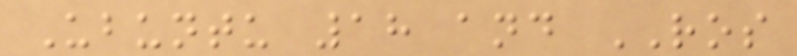Ubuntu 18 and ROS
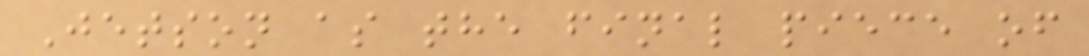Jetson as the final piece of
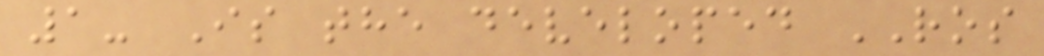1- Is the developed ROS
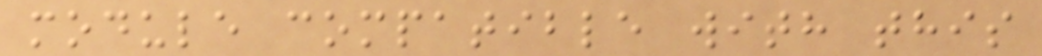module compatible with this
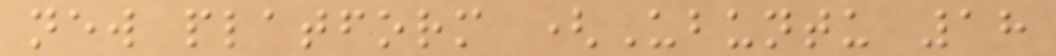new platform (Ubuntu 18
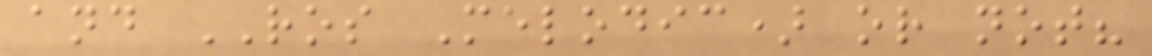and ROS Melodic) or not?
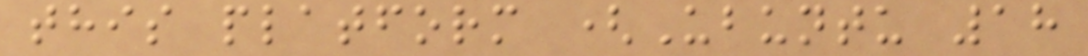this platform (Ubuntu 18
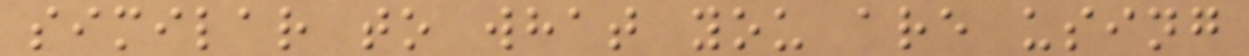similar to what you are using
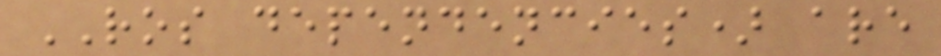ROS dependencies) are
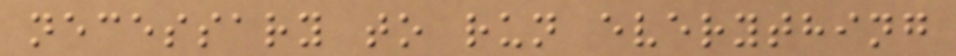necessary to run everything
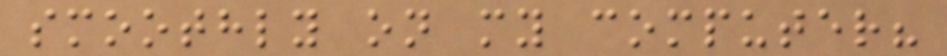smoothly on my computer?
